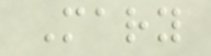Mary
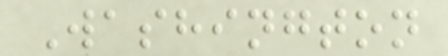Washington
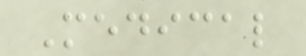Medical
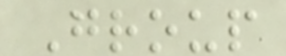Group
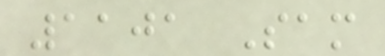1101 Sam
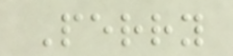Perry
